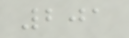201
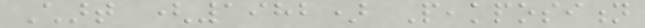Chart (1982) Peakposition
